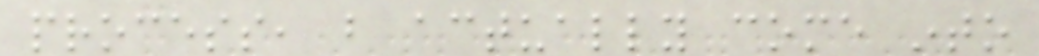process, but actually come into
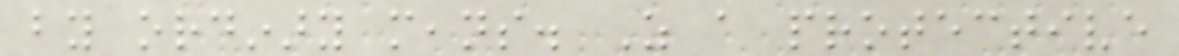by ordinary means. As a protective
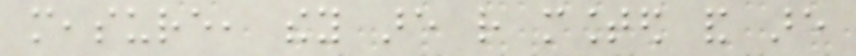measure, they are rather mounted and are
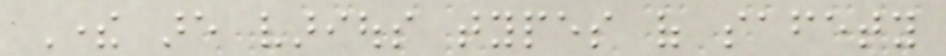There are various types of safety
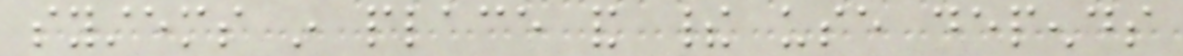systems in place and their use depends
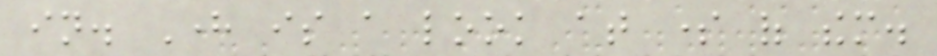in. Here is a look at some of them.
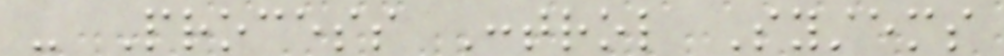- Process Control Systems
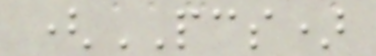(PCS)
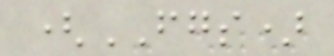(FGS)
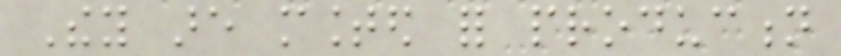They are mounted for production
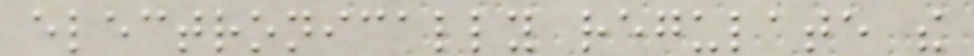electronically regulate the
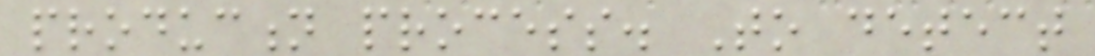production process. To detect
